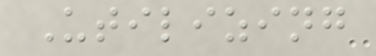Utilizing
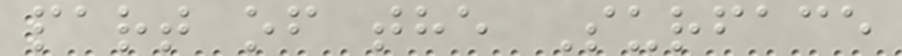part of the Surface
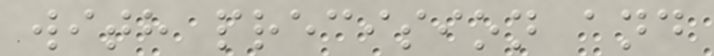with precision and
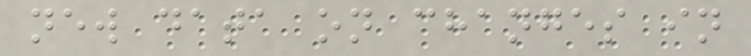new data on changes in
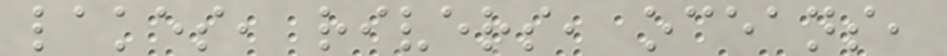lakes, rivers, oceans,
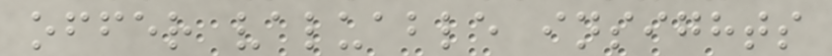offer valuable insights
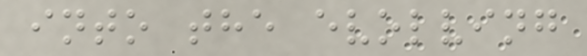into the evolving
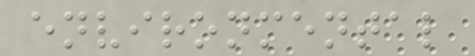environmental
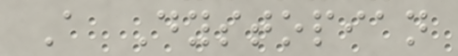A Dystopian
